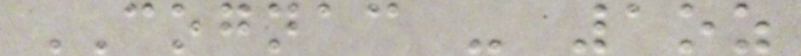COGNAC - 1oz
